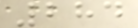284
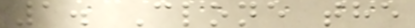1. Clone the
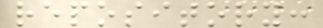repository:
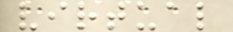virtual
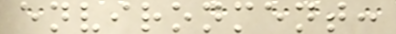environment:
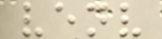venv
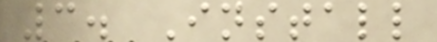3. Install
